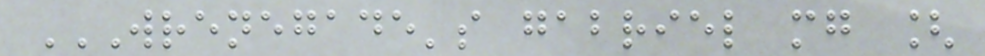WRENEGADE'S GABRIEL MG [
